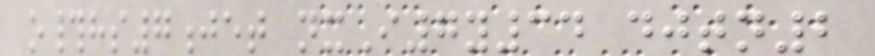o#hs7jet nxI7y34 djtn2
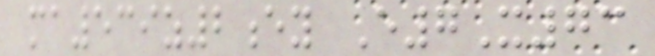ma539z2ey E7X73
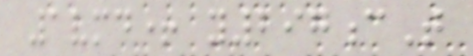1vmd+ y297cT
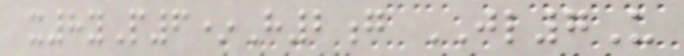x8yP6*H2g JL7U
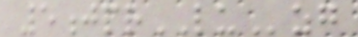5jprLUzg
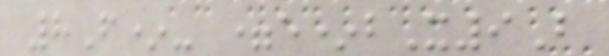8F*- =e*bX9B
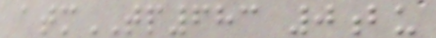atmTP683 0bu
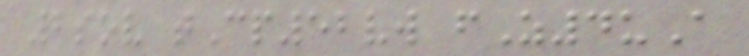2sov tCp52vw fZ4uA
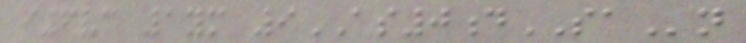i6vc 1ym 9AS0dSAn
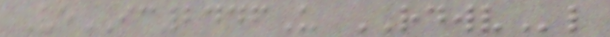VeIC2446U RDWVl
